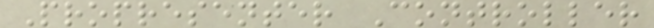Propresenter Controller
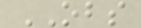OBS
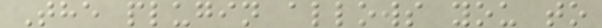The plugin allows you to
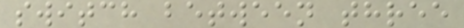switch between three
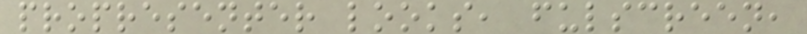propresenter looks, fulscreen,
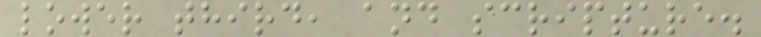lower third, and scripture.
